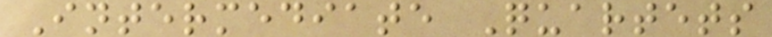Intermediate Quartets
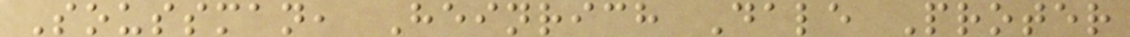Soussman, Heinrich Dale Proter
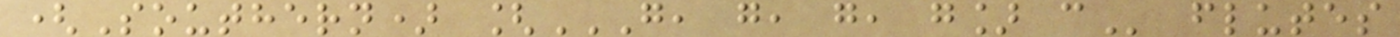(Southern) [G, G, G, G] C flutes
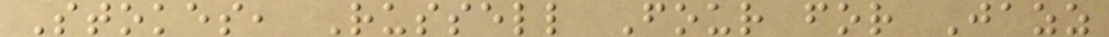Stokes, Russell Four for Jazz
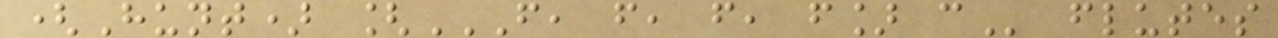(Hunt) [F, F, F, F] C flutes
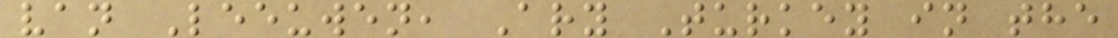van Leeuwen, Ary Turkey in the
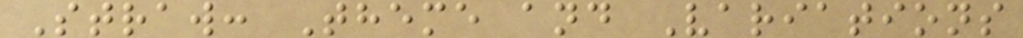Straw: Theme and Variations
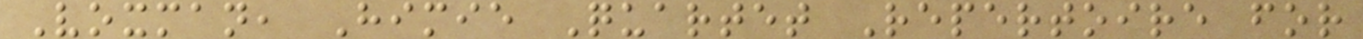Voxman, Himie Quartet Repertoire for
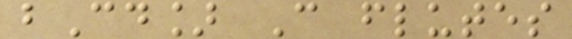bCd] C flutes
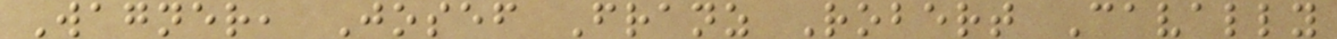Wagner, Josef Franz Robert Cavally
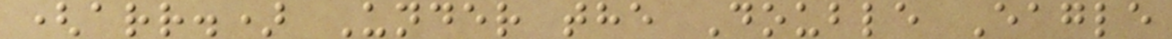(arr.) Under the Double Eagle
